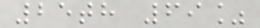25th 69%
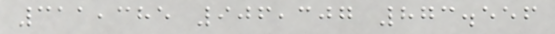311,385 906,307 873.556
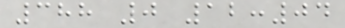388 0 12:04
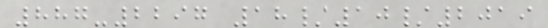887-2297 18/10/2019
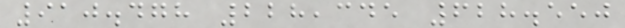910.478 228,345 628.550
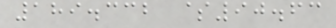189.332 $90.63
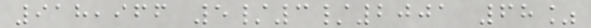918,966 5/3/2001 68%
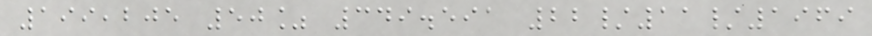199,205 50% 349.591 22/11/1969
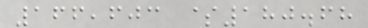166,603 $180.68
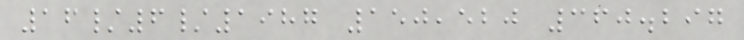16/6/1987 150,520 360.297
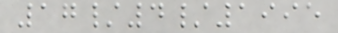17/4/1995
